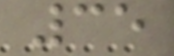35
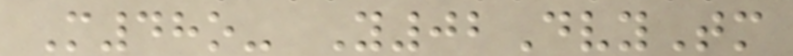M48o- Y02DvyTm
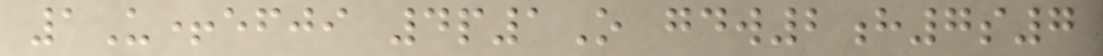1U+efji 4p1O gdw2h7s7
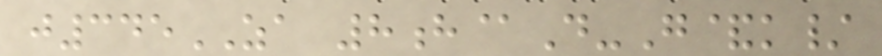j345ZA 8h@D-G&k/
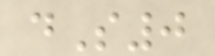dS0
